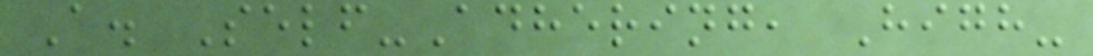A. Self-Adhering, High-
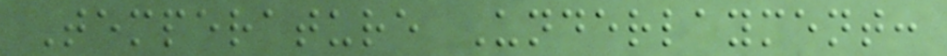Temperature Underlayment:
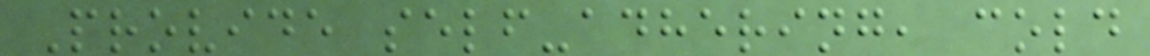Provide self-adhering, cold
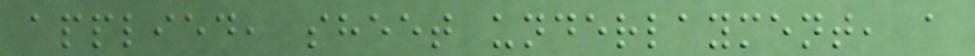applied, sheet underlayment, a
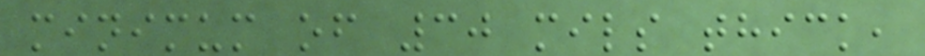minimum of 30 mils thick,
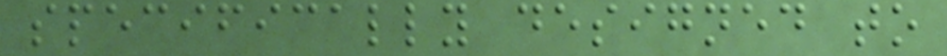specifically designed to
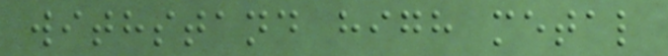withstand high metal
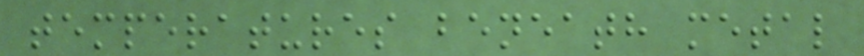temperatures beneath metal
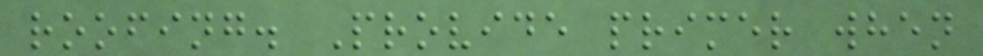roofing. Provide primer when
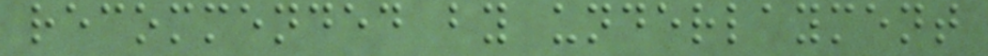recommended by underlayment
